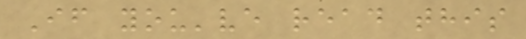If you've read this
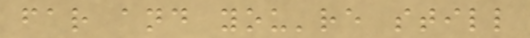far and you're still
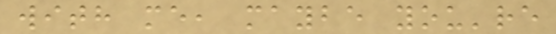with me, maybe you're
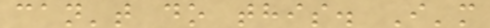can't do this. I'm
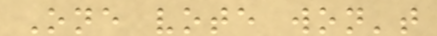One vote won't
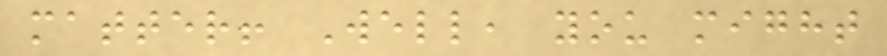matter! Well, you might
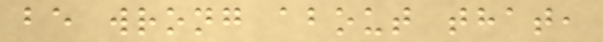be wrong about that,
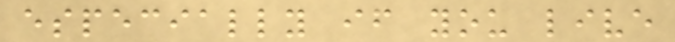especially if you live
